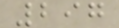297
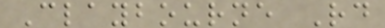Claybourne Rd
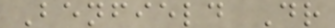Benfield Dr
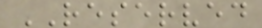RESERVED
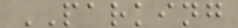PARKING
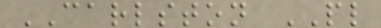CARLSTON PL
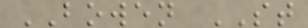BOWEN ST
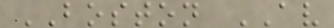BOSTON AV
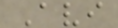Avi
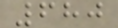680
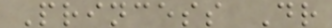Princess Dr
